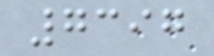7397
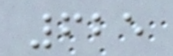625
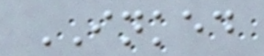INKED
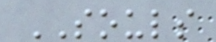SOULS
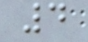4
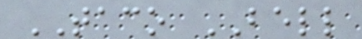TACO BELL
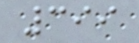399
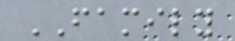FAMILY
